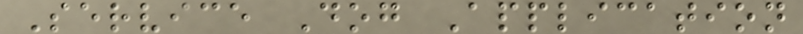Service Dog Application
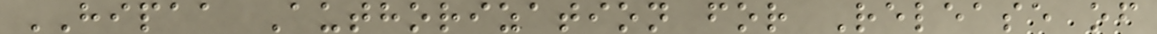HIPAA Authorization for Release of
